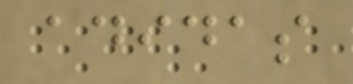adidas
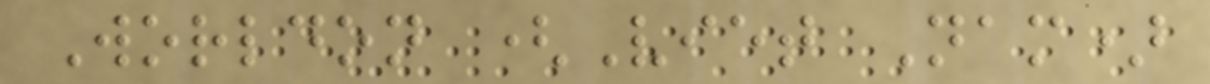Worldon (Viet Nam)
